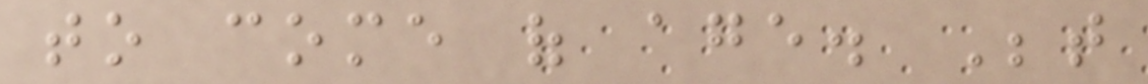to come of age. Between
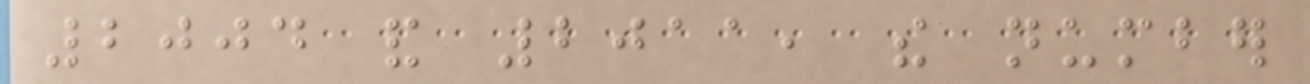2004 and 2011, the number
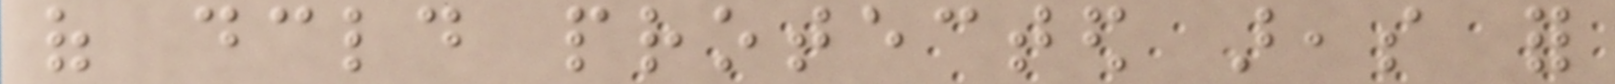of declared protected areas for
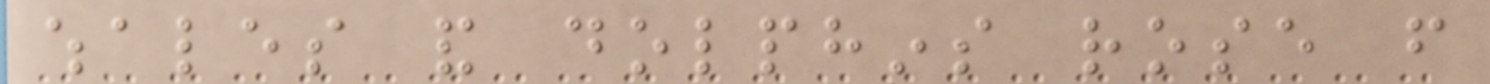whales and dolphins rose from
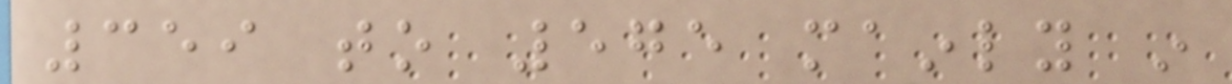359 to 575 mainly in
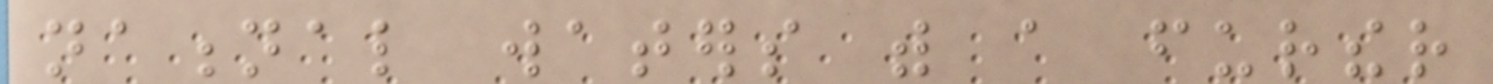national waters with a further
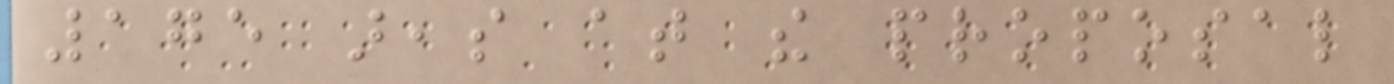175 areas at the proposal
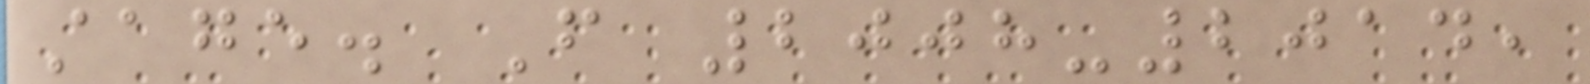stage. From 2008-2014,
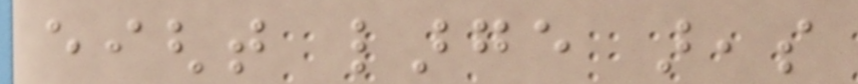eight large areas
